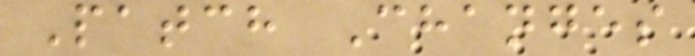Patch Changes
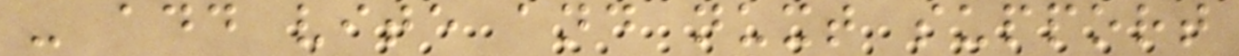- add vite and nuxt support
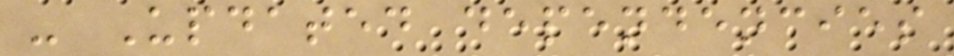- Updated dependencies
